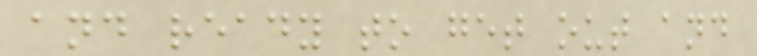and ready to get out and
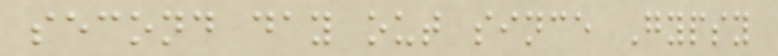second day out since Gypsy
